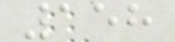158
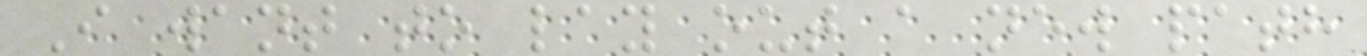I want to lay out a new path
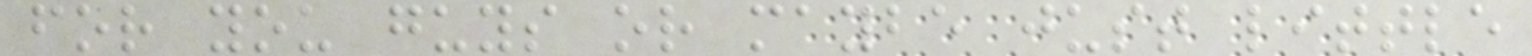for you guys or maybe just little
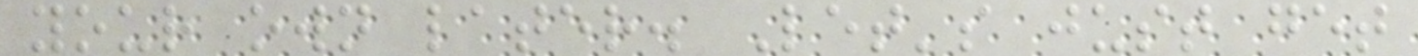your own later. Let's just get
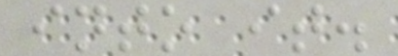into it.
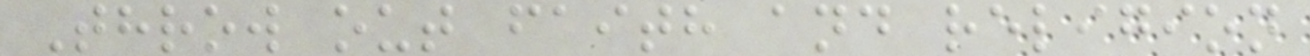Throw out faith and religion
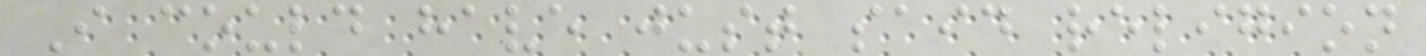I could have just said religion
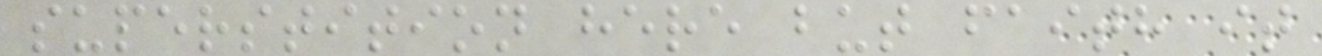superstition here but faith it
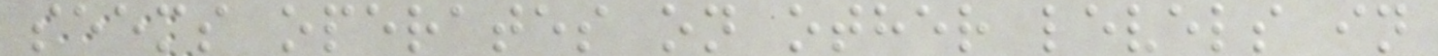seems operates on other levels in
